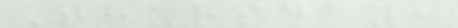Thursday,
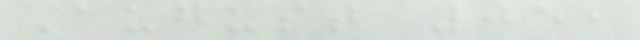August 05,
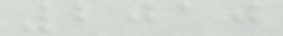2010
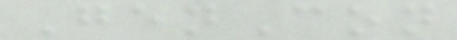GenCon
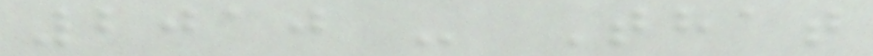2010 - That
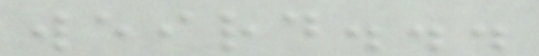weird...
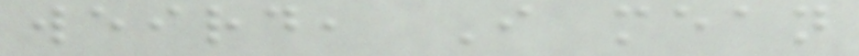weird, I mean
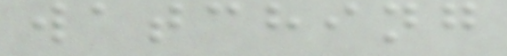watching
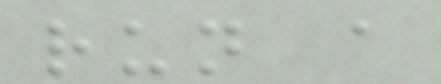run a
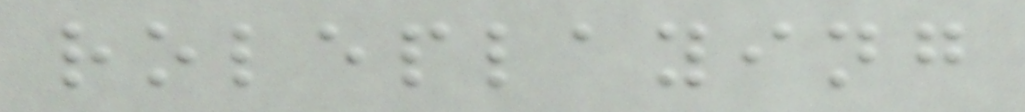roleplaying
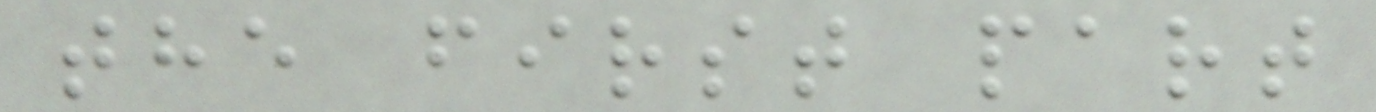the first part
